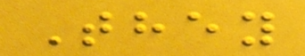They
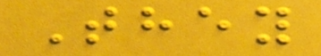They
